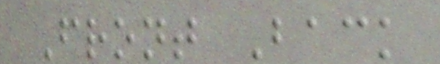Front Back
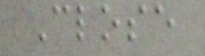Close
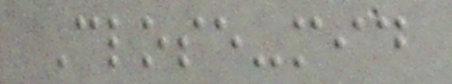Close-mid
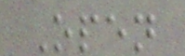Open
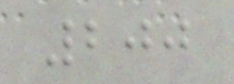200
